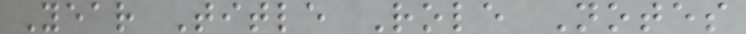Year Title Role Notes
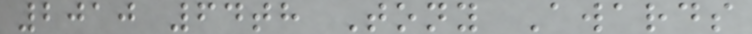2010 64th Tony Awards
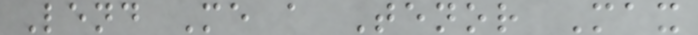Lend Me a Tenor Max
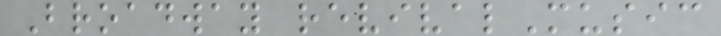Broadway revivalMusic
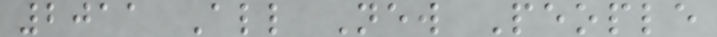2011 All New People
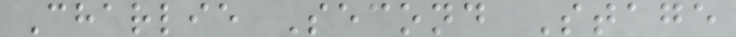Charlie Second Stage
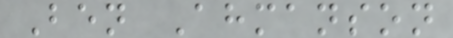Ben Ahmanson
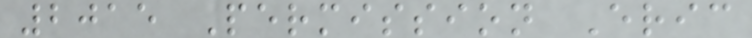2015 Permission Eric
